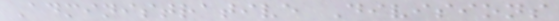Administrative Divisions
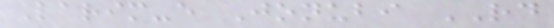Larim-e Jonubi RD
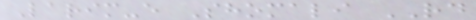Larim-e Shomali RD
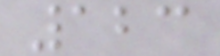123
